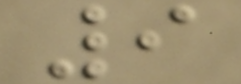9
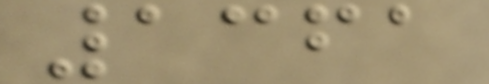1361
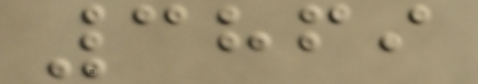3869
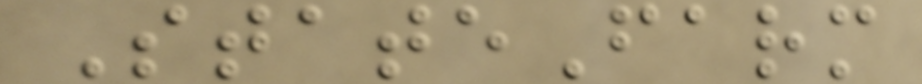StateFarm
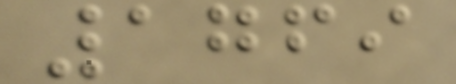1769
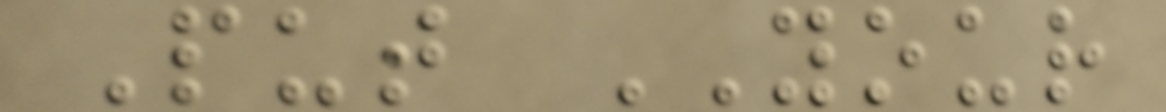Put YOUR
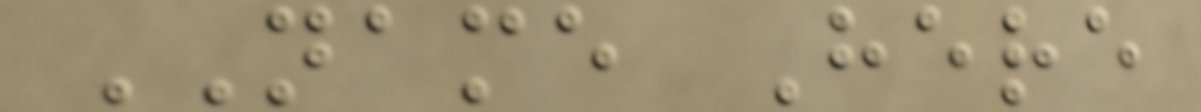NAME Here
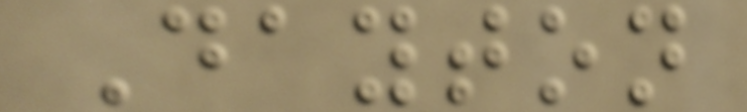Dayton
